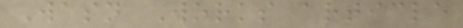Wasn Works article
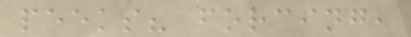peeks? forcing,
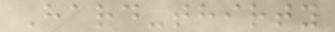Hard-thirty
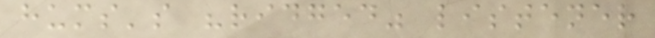hums's "ridged" listener
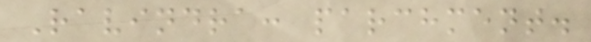Ravindra: parchment.
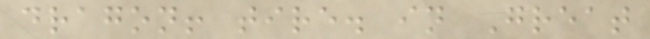dragon! tire. in Great
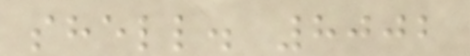shell. 8002
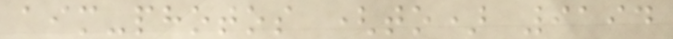aim-photos (to) 9194
